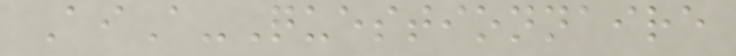AiA-Questionnaire
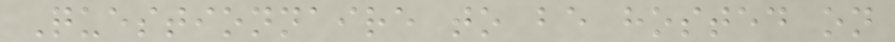Questionnaire to be hosted on
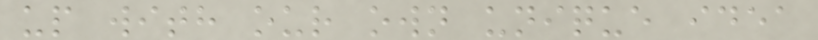up with our own unique idea
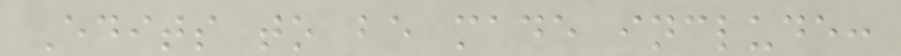Edits to be made include:
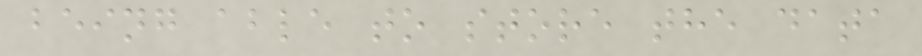being able to store the data
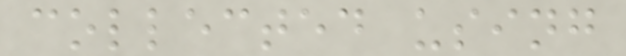collected using
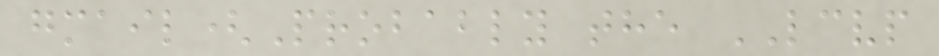gmail(Probably the LCVP
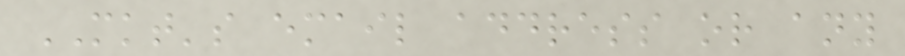MKT's email address or any
